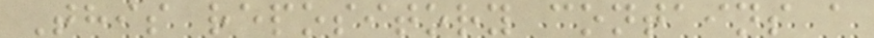This repository contains a
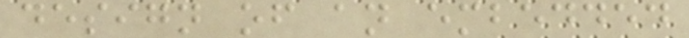design of an embedded
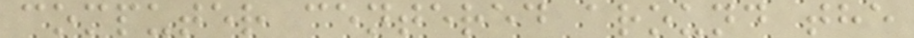computer centered around the
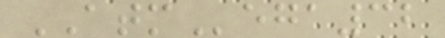ATMega32
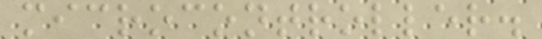microcontroller.
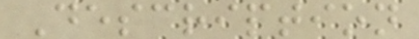Description
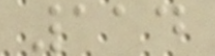114
